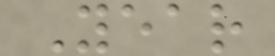Year
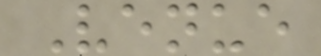Venue
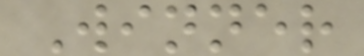Winner
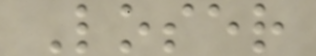Loser
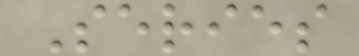Series
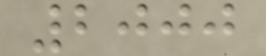2000
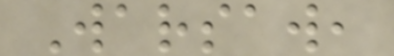Warsaw,
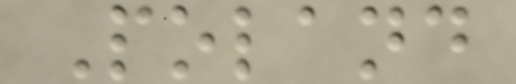Poland
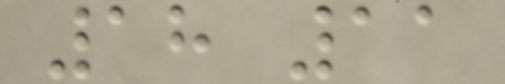18 11
